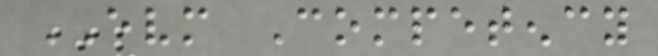EVM Competency
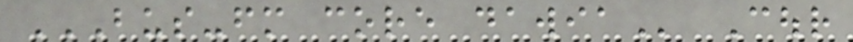BUS-FM CORE DAWIA Cour
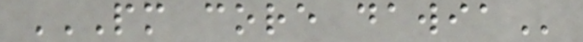PM CORE DAWIA
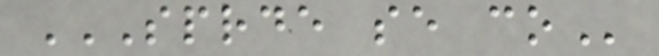SPRDE SE CO
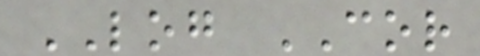LOG COR
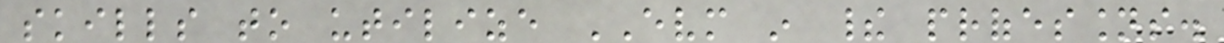skills to utilize EVM in their professions.
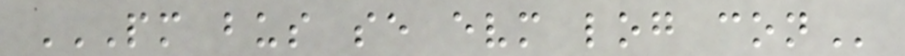PM BUS SE EVM LOG CON
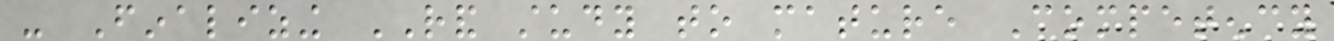- Finalizing RAND study to mature Competency
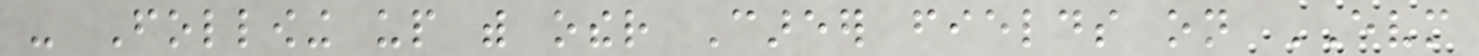- Following up with other Career fields on EVM
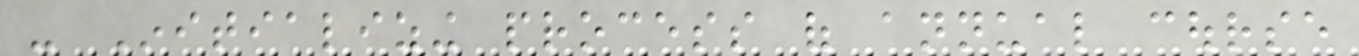- Initializing process of annual course
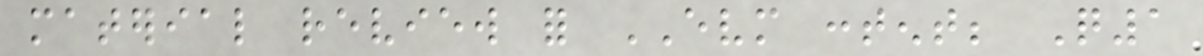material review for EVM content; Q1
